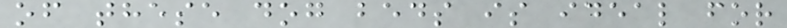of these dog beds is ideal for
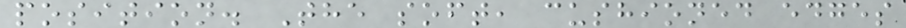position. The soft, cushioned edges
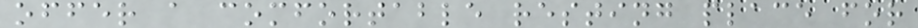offer a comfortable resting place for
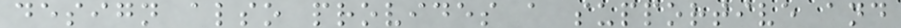design also provides a supportive and
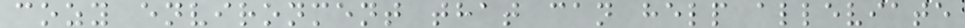cozy environment that can help alleviate
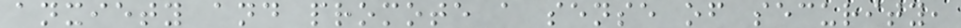anxiety and promote a sense of security,
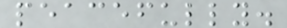peacefully.
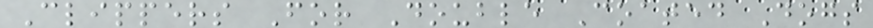Clippers For Double Coated Dogs
